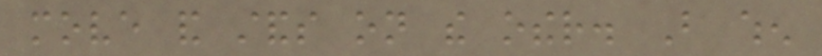move and stands on the other. But when
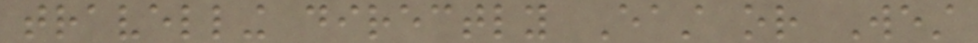travelling directly East or West
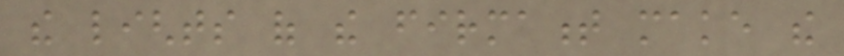the lights of the firmament make the
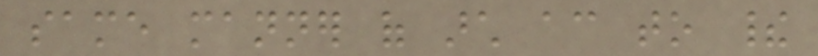same manner of arch according to their
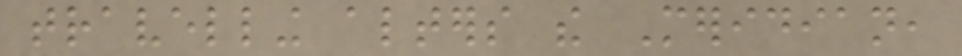travelling alters the Meridian,
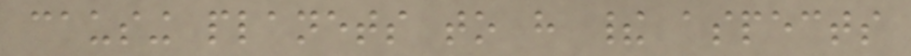causing planets to have their aspects
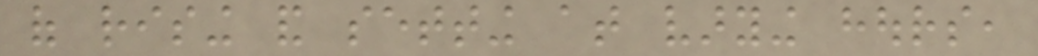of rising and setting at varying hours,
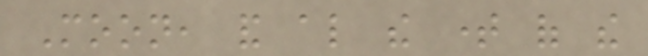Moon, and also the time of the
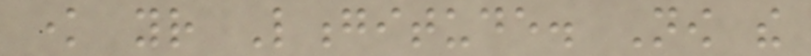know your Longitude. Now the
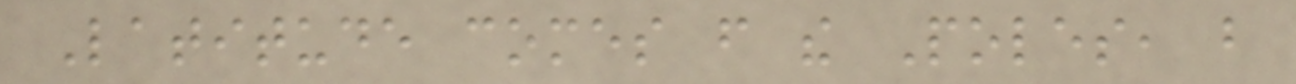Latitude comes from the Poles, but
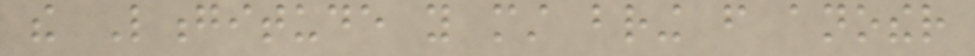the Longitude you must bring from another
